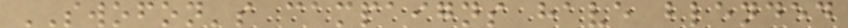SWOFON's campaigns have blended
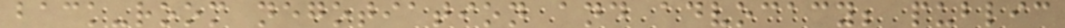back-room negotiation and advocacy; public
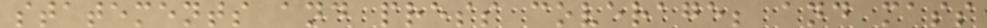statements and press coverage; and mass
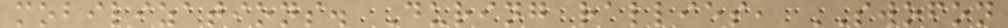mobilizations. During rallies, SWOFON
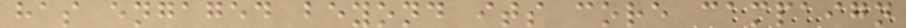has engaged beyond its core campaign
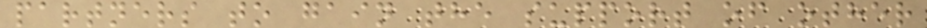partners to gain the support of other
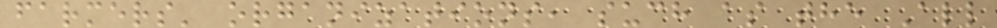farmers' organizations, such as the All
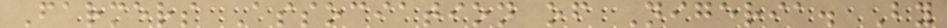Farmers Association of Nigeria. By
